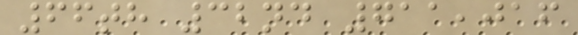66th 32nd 711,016
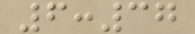6:37
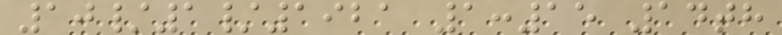10/1/1921 1:15 14th
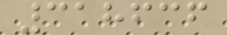318636
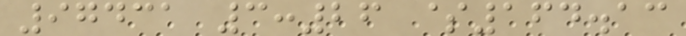97431 3:26 $164.13
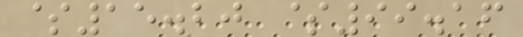$15.20 $99.16
